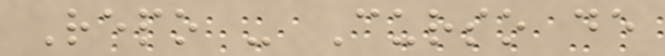Repo - Curso de
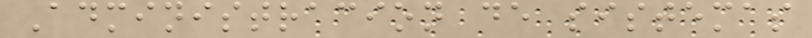Administracion de sistemas
